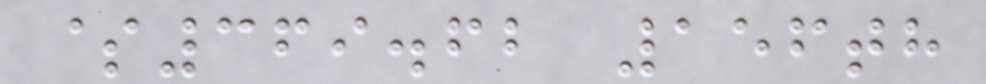$369.62 156th
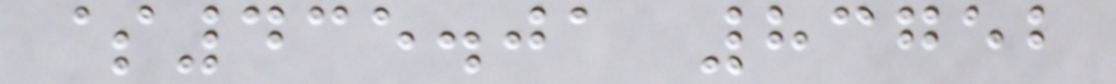$435.01 83752
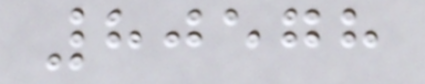80578
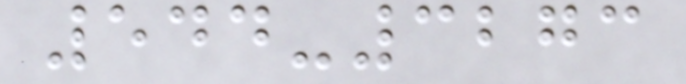544-3273
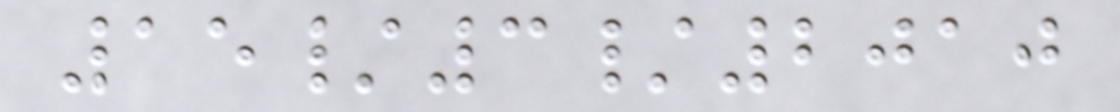15/3/2010
